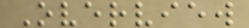Overview
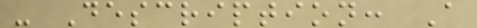- Description: A
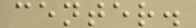center.
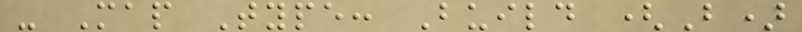- Map Type: Build (B)
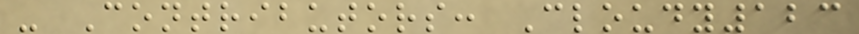- Contributors: Cloudy123
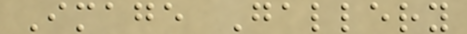Image Gallery
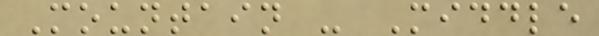Mountain - Middle
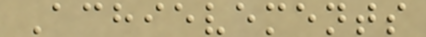Achievements
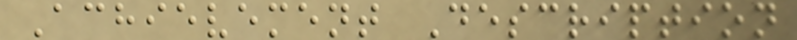Achievement Description
